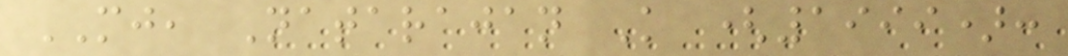MJ, Natarajan K (1999):
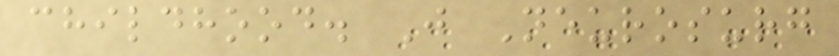childhood. J Neurosurg
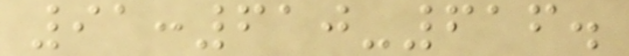91:610-616.
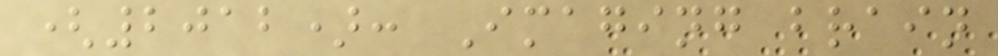(2012): Imaging brain
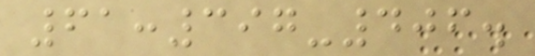61:397-406.
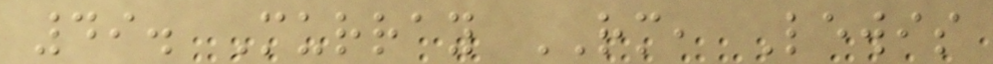49. Murray RM, Lewis
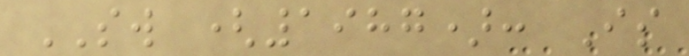SW (1987): Is
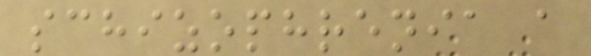schizophrenia a
